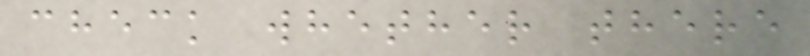check whether there
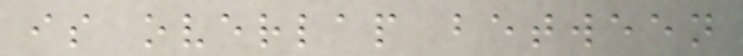is overlap between
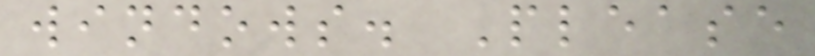windows. Please
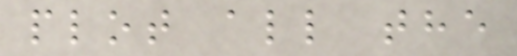plot all the
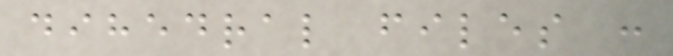dihedral files :
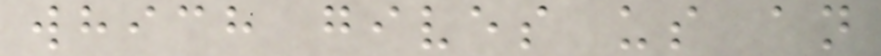which gives us an
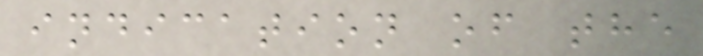indication of the
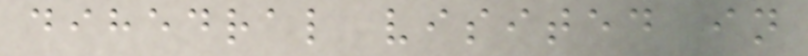dihedral visited in
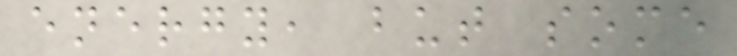energy, but some
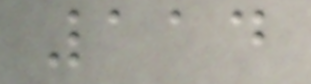114
